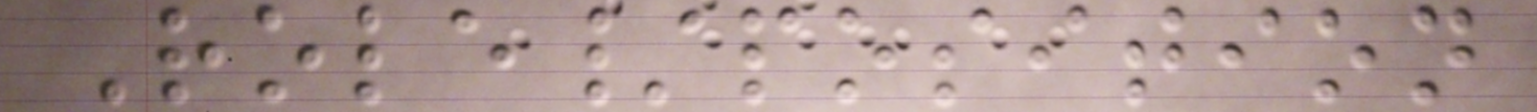Role/position
